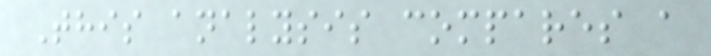This analysis compares a
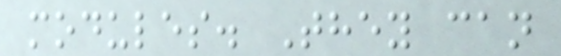modules. They can
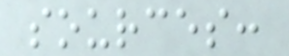sources:
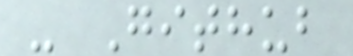- Github
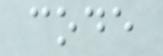code
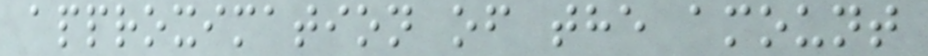approximation of the amount
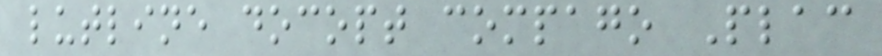lutline docopt compago Plac
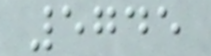5745
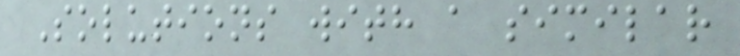Solutions with a similar
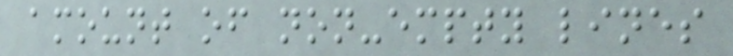amount of non-empty lines
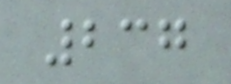237
